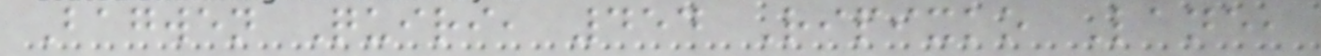Bagwen Quiri, 454 Ripixko Lane,
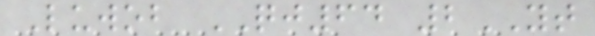Luwob QJ64 2YT
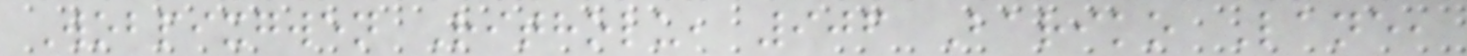Wobpixgwen Ritholu, 906 Bariko Lane,
